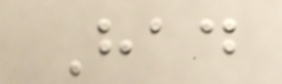Had
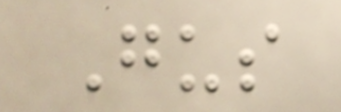Gus
